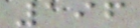196
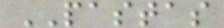PASTAS
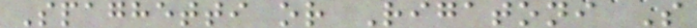Spaghetti or Rigatoni S
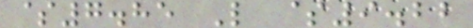$7.85 L $9.22
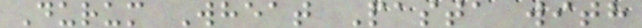Durum Wheat Pasta with
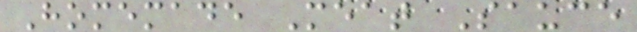Homemade Meat Sauce
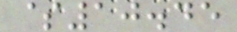$10.45
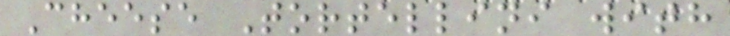Cheese Tortellini with
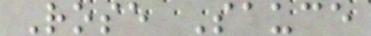Rose Sauce
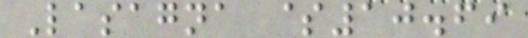Lasagna $10.69
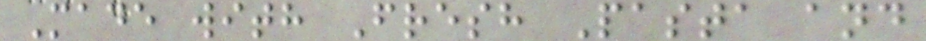Made with Fresh Pasta and
